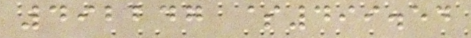492247 $499.54
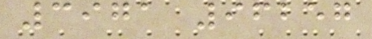3971 96257
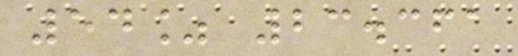54% 23.361
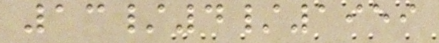13/4/1959
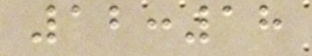12:18
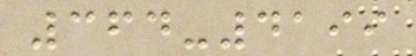364-4199
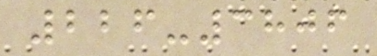226-3806
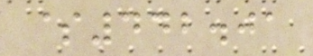$442.01
